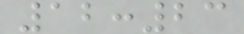12:23
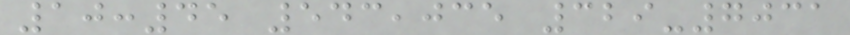10:45 543,035 329-7031
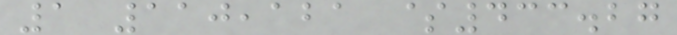1 110,121 $433.27
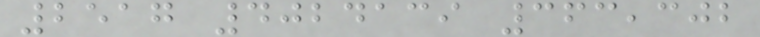2517 4024139 363,302
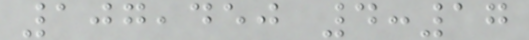107,450 4:17
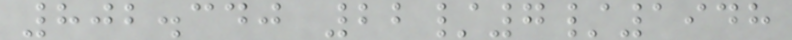802.340 22/7/1948
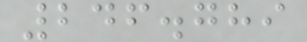246.789
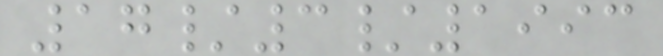17/3/1993
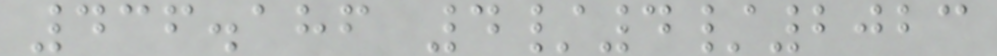436.186 4/4/2023
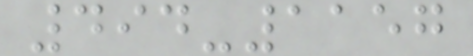494-1157
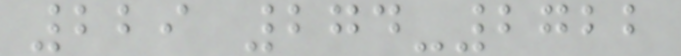229 274-2722
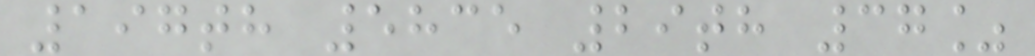197th 5835 29th 37%
